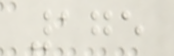175
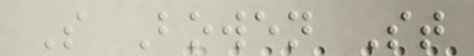S Bowen St
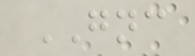GNC
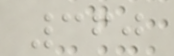360
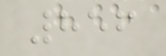856
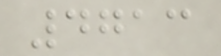4713
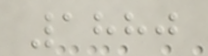1880
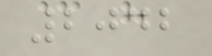2042
